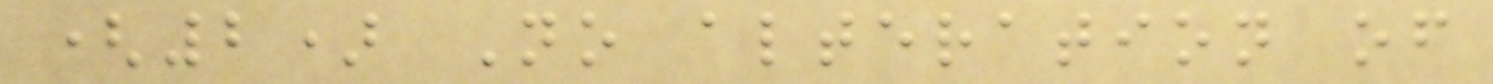(2) No alteration of
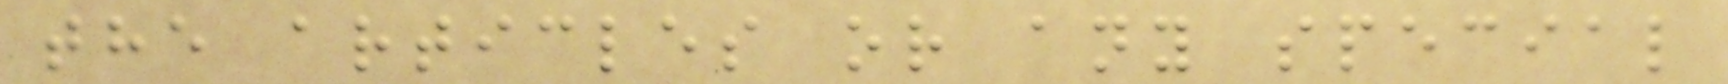the articles or any special
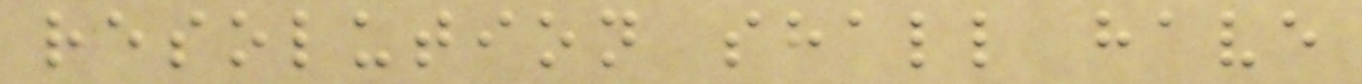resolution shall have
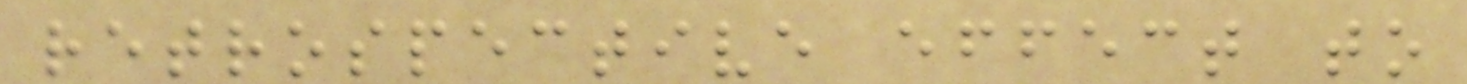retrospective effect to
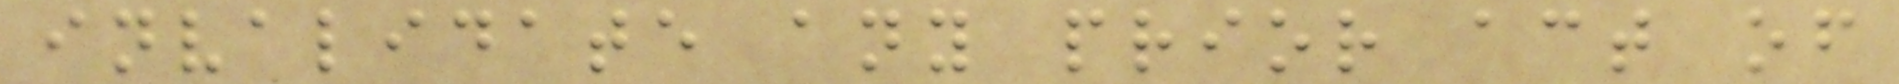invalidate any prior act of
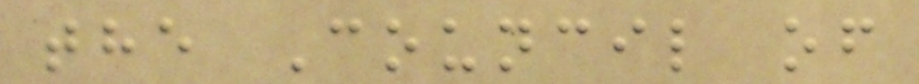the Council of
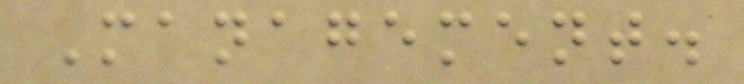Management.
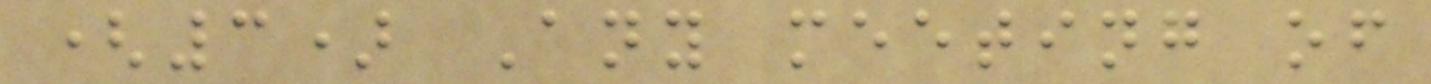(3) Any meeting of
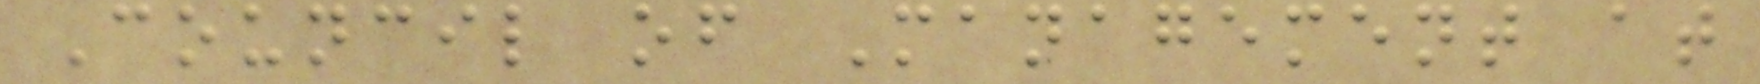Council of Management at
